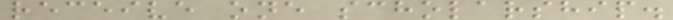receive one scholarship.
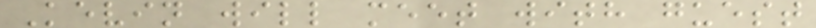Kevin will meet with guest
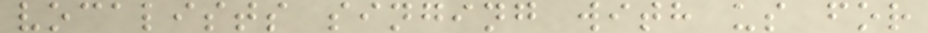vocalists singing with us for
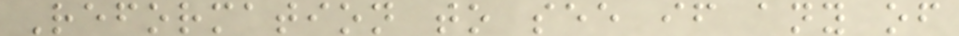Reformation to see if any of
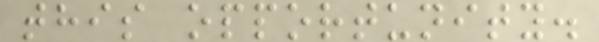this opportunity.
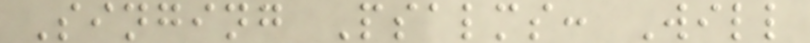Singing Psalms: Will
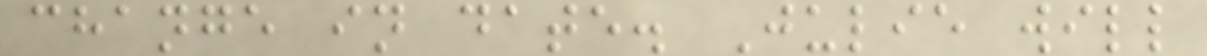change in date. Julie will
